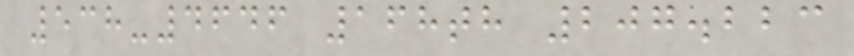538-4646 168th 207.223
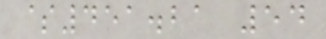$451.21 54
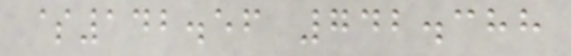$142.56 742.388
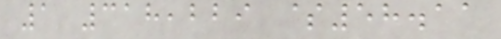1 318,229 $58.11
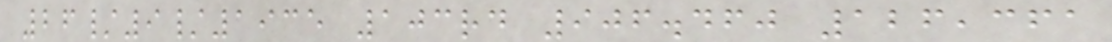26/9/1935 103rd 906.460 126,361
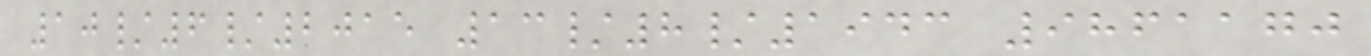10/6/2015 13/8/1943 9861170
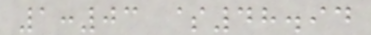1:03 $48.94
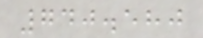740.580
